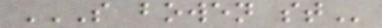S BOWEN ST
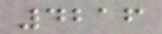4216
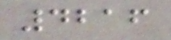4216
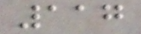117
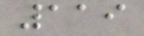119
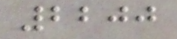2200
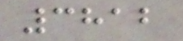3812
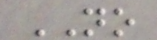NO
